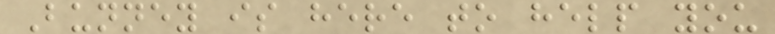Bunney is here to help you
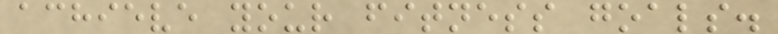achieve your fitness goals.
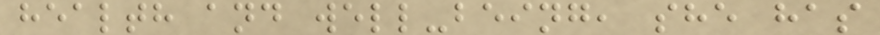health and well-being, she has
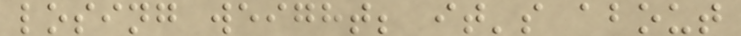losing weight; it's about
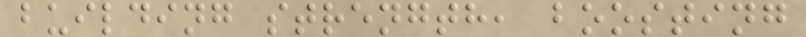building strength, boosting
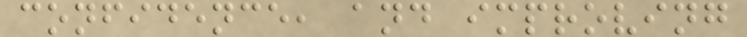confidence, and improving
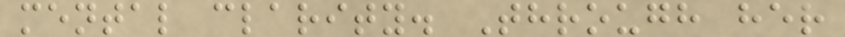mental clarity. Through her
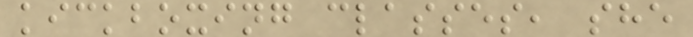kickboxing classes, she
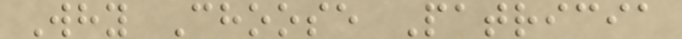Why Choose Patricia
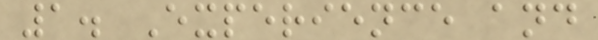1. Experience and
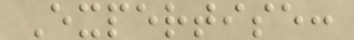Expertise:
